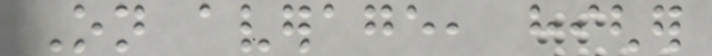On average, higher
